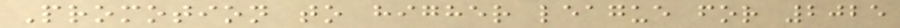Promotion to higher league for 2025
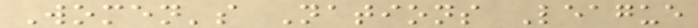Women's Nations League
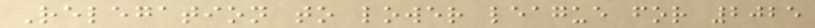Relegation to lower league for 2025
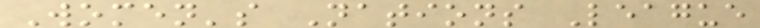Women's Nations League
